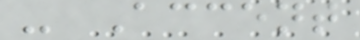- Accent
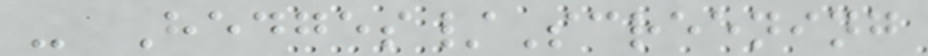- Hedges/Screening
